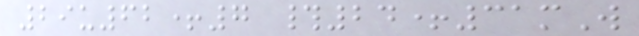29u62+7 #24+31mW
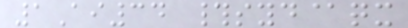1Ai34 #syd@qx
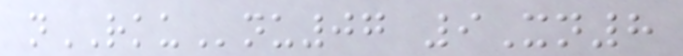nRKUnu07 9Xn8
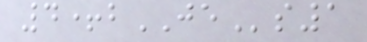4+bJEs1
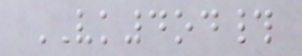VK4od#
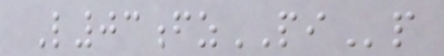L03fzPIp
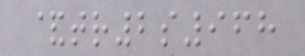&tr2s968
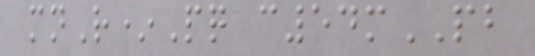mnR*Pq c54mPB
